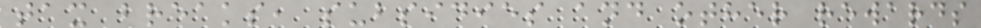tax breaks, subsidies and other rewards
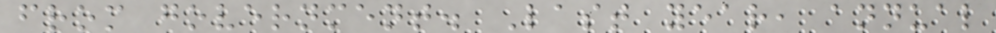from government. Last year, annual
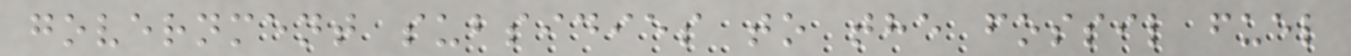government subsidies to the fossil fuel
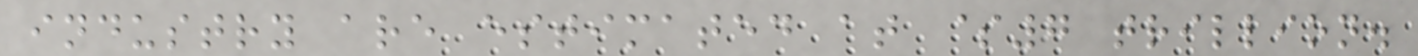industry are estimated at $7 trillion.
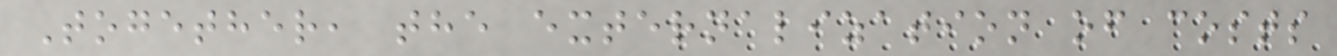Together, the externalization of costs
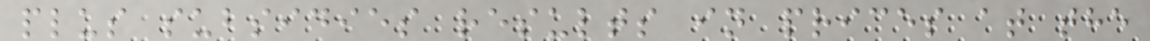plus subsidies results in prices at the
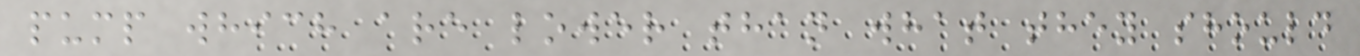pump which are lower than what they should
